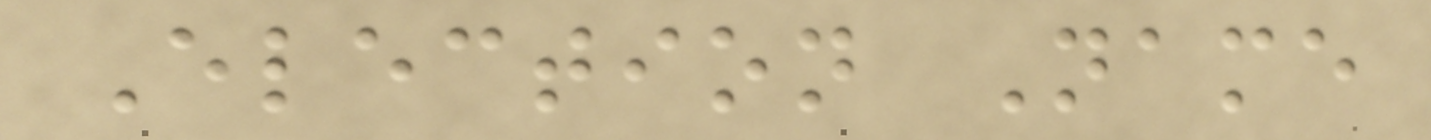Election Name
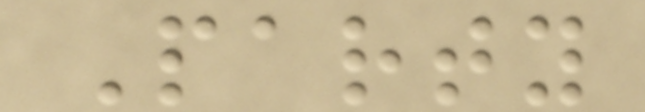Party
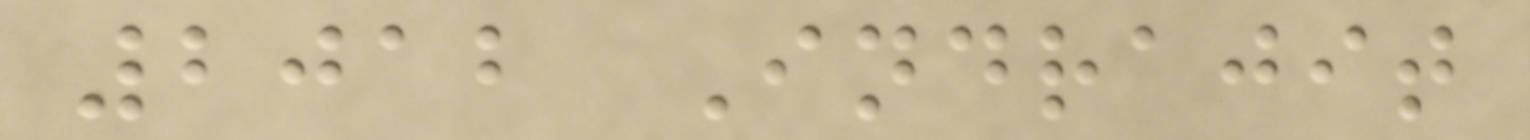2012 Indrajit
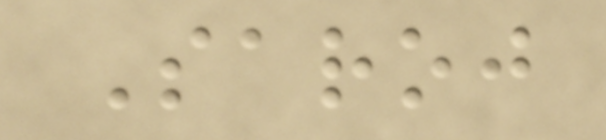Saroj
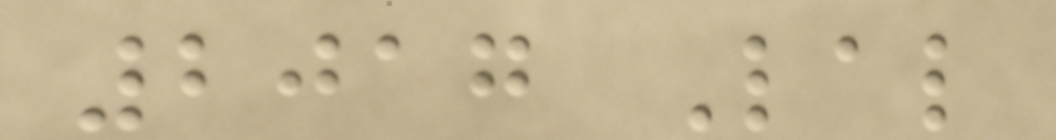2017 Lal
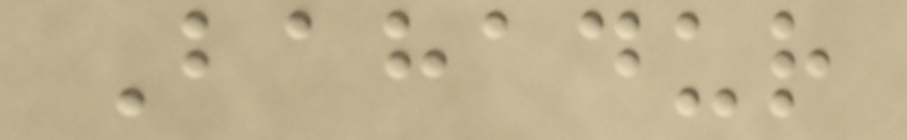Bahadur
